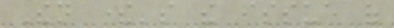Then there's the issue of
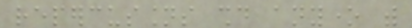repercussions should anyone with
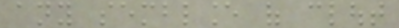any semblance of clout
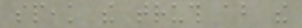speak the truth about the
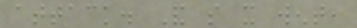attack. And so it went,
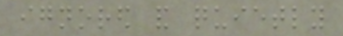ignored and quietly
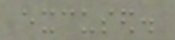excused.
